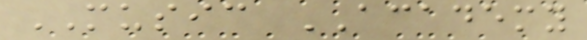MUSIC ACADEMY
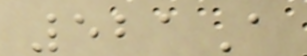521A
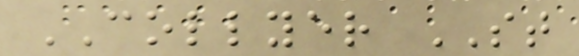COLLYER ST
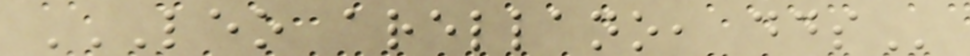LEO ARELLANO, DDS
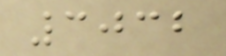3032
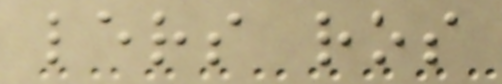lers ros
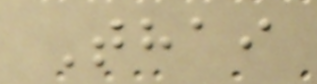Thai
